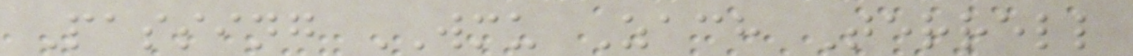Passing WMU Zach Terrell
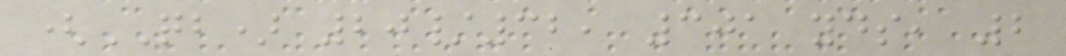(QB) 20/32, 301 yds, 2
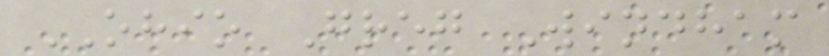OHIO Greg Windham
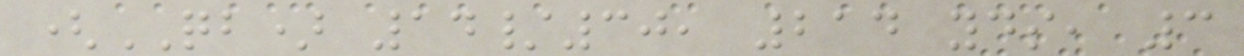(QB) 14/30, 214 yds, 3
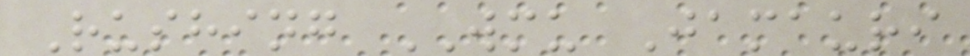Rushing WMU Jamauri
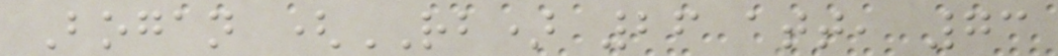Bogan (RB) 26 att, 73
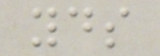yds
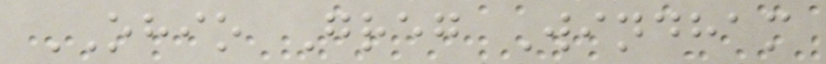OHIO Greg Windham
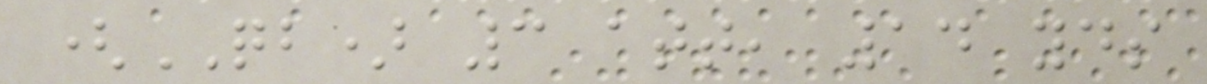(QB) 3 att, 14 yds
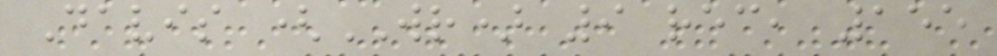Davis (WR) 9 rec, 155
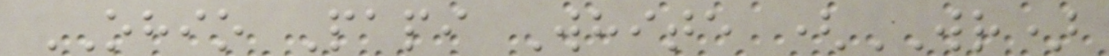OHIO Papi White (WR)
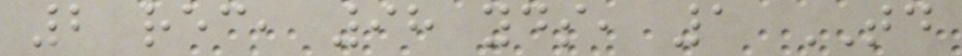2 rec, 98 yds, 1 TD
